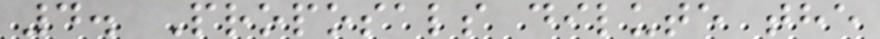4. Proposals dilute the
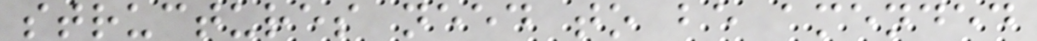structures need to be amended
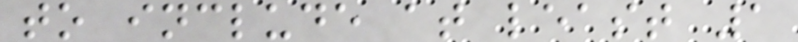to include at least 1
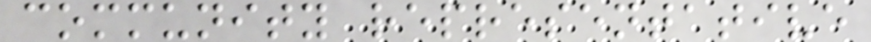community representative
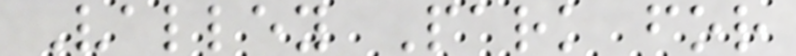Valley Park for
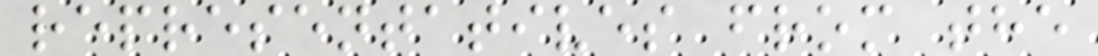representatives from the
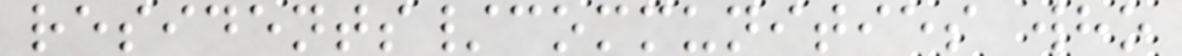residents/communities who
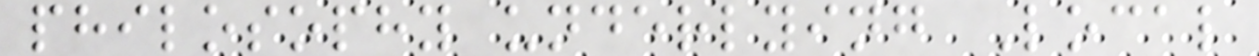philosophy underlying Local
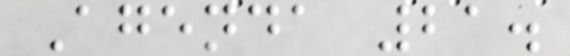Agenda 21.
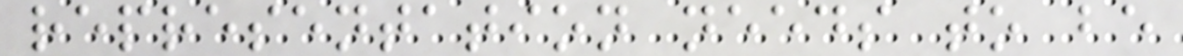representation needs to be
